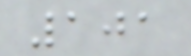101
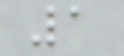1
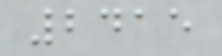2415
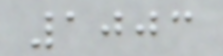1003
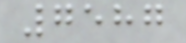7587
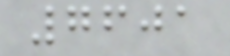7601
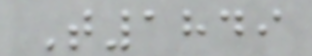T1849
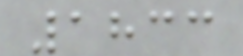1833
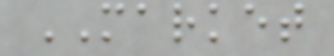MARKET
